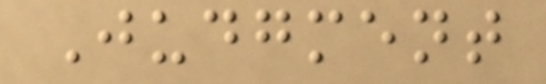Judgment
